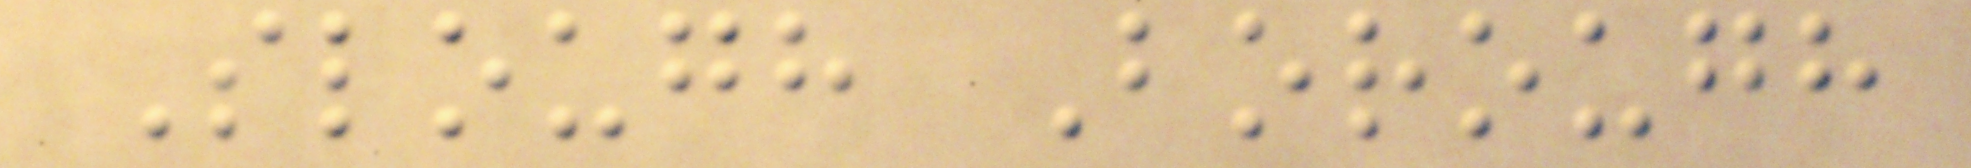Slough Borough
